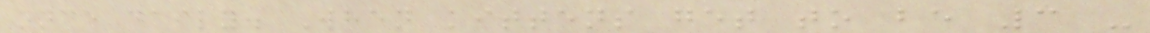once daily. When kittens get to be 3 -
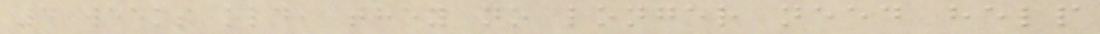4 weeks old, they no longer need help
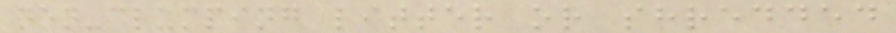non-clumping litter or shredded
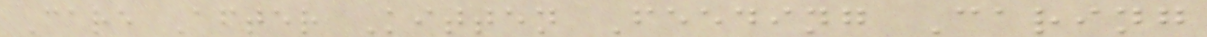Care After Kitten Feeding Caring
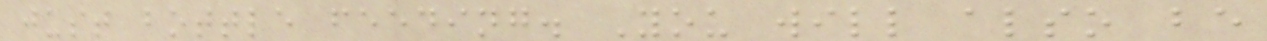just bottle feeding. You will also be
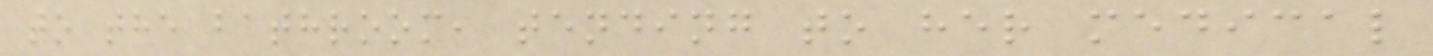to the bathroom, tending to her medical
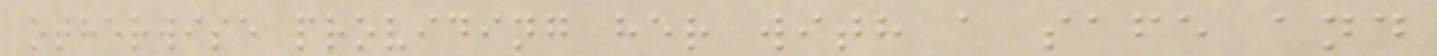otherwise providing her with a safe and
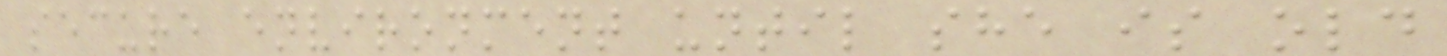secure environment until she is old
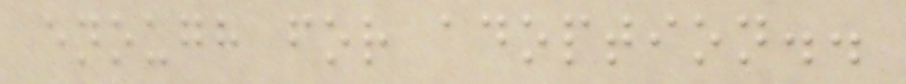enough for adoption..
